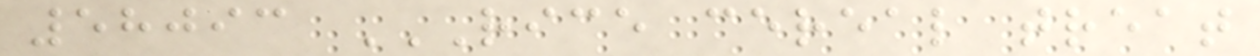58093 RICE CEREAL TREAT
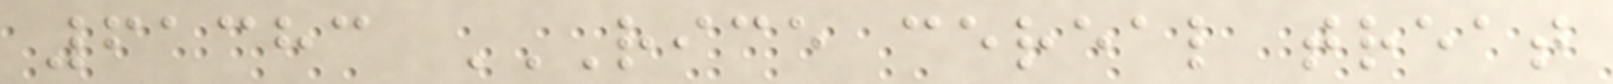61383 RICE CEREAL TREAT
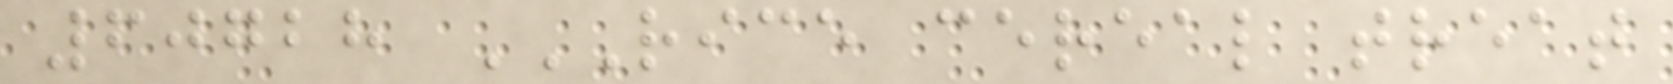60728 RICE CEREAL TREAT
